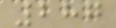287
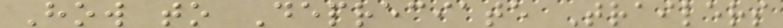How to Depreciate Trailers
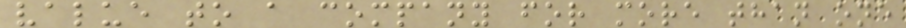value to a company for more than one
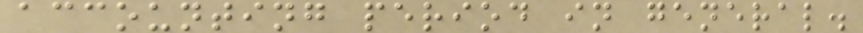accounting period in general.
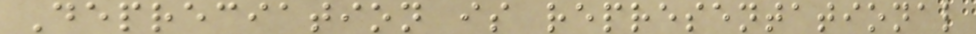Depreciation is representational
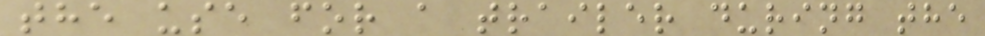the use for a trailer during the
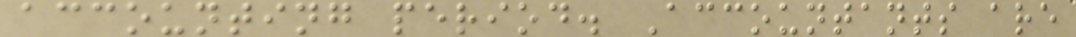accounting period. Accountants are
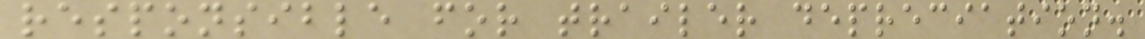responsible for trailer depreciation.
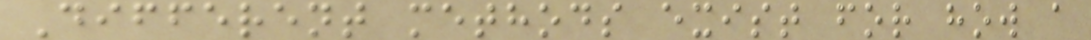Different methods exist for how a
